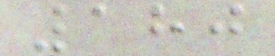180
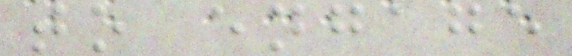to engage
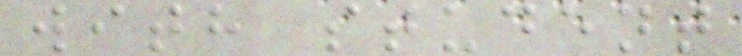with student
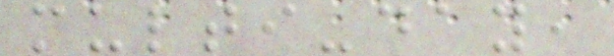multi-day,
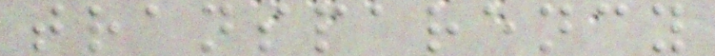transparency
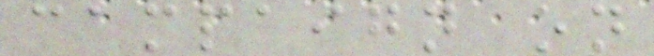campaign on
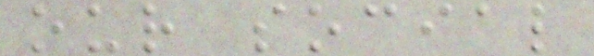our social
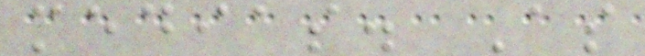medias. As
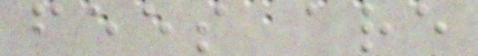fees are
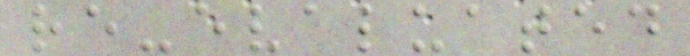re-evaluated
